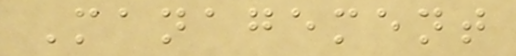Management
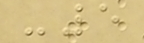-5
